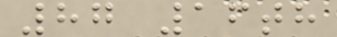87 16th
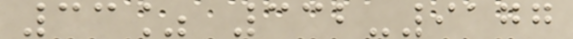33% 332-9177
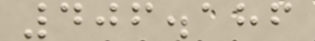406.186
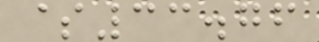$33.76
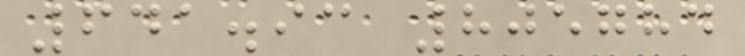641.93 805784
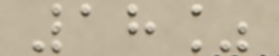18%
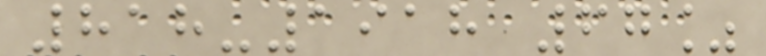818-1918 67%
